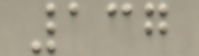137
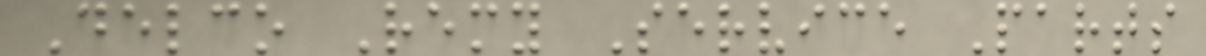Delco Remy Service Parts
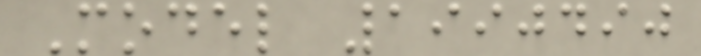Model 1990490
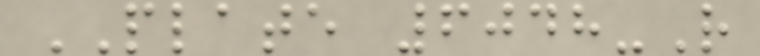PLATE 6048-R
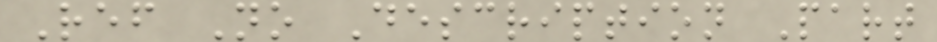Ref No Description Part
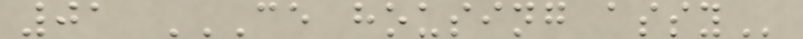01 CE HOUSING ASSY
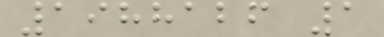1988126 1
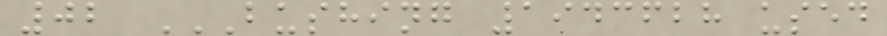02 BUSHING 1943628 USED
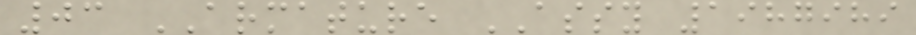03 ARMATURE ASSY 1987989
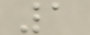1
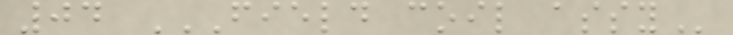04 FIELD COIL ASSY
